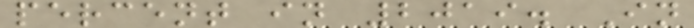percent in 2019. In
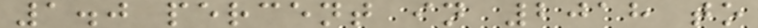1.0 percent in 2018 to
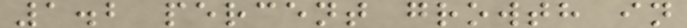1.2 percent growth in
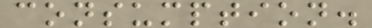consumption.
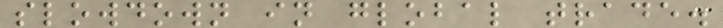slowdown in global trade.
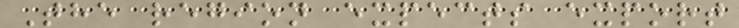The region expects export
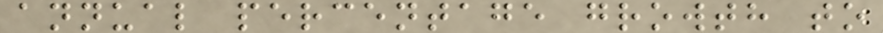annual percentage growth to
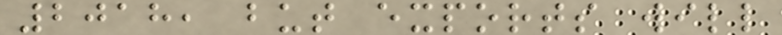2018, but exports will
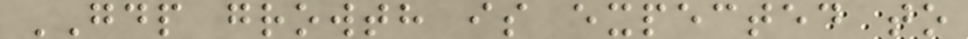GDP growth is expected to
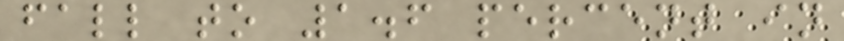fall to 1.6 percent in
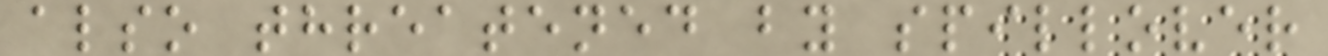also threatened by spillover
